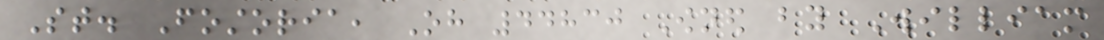St. Fostoria, Oh 44830 Owned by William
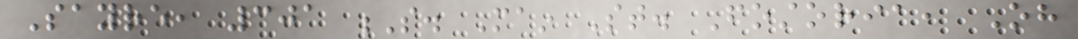Sayre, 301 S. Main St. Fostoria, Oh
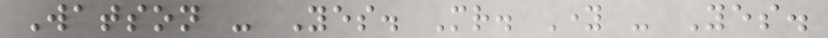Watson - Yes. Mr. Young - Yes.
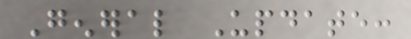General Update:
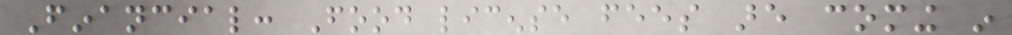Financial: Food license fees are coming in
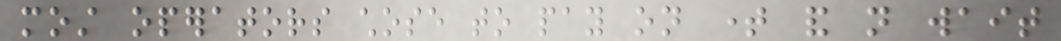most operators chose to pay on time and not wait
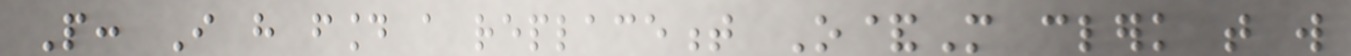People: I have found a replacement O&M clerk that will
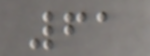61
